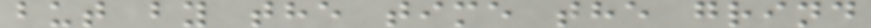but by the time the grind
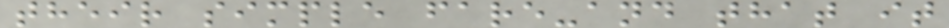their simple fare-and that it
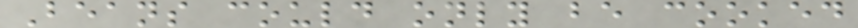Beans could only be cooked
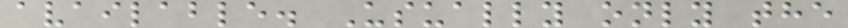available. Usually only the
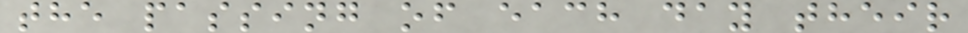the passing of each day their
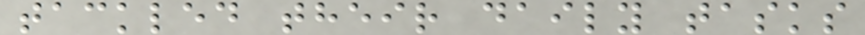tackled their daily tasks
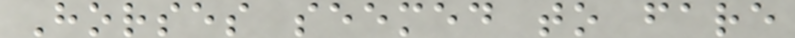Horses seemed to fare
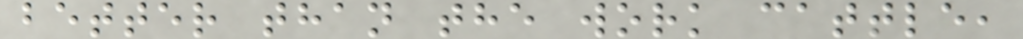better than the work cattle,
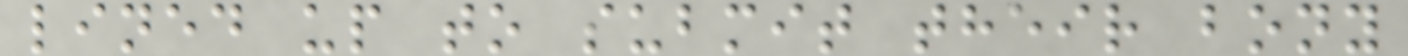lined up to submit their bony
